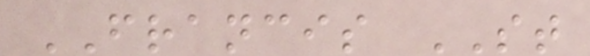FRANCIS ST
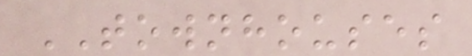TOWNHOUSES
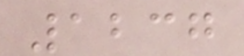1237
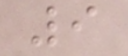9
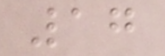17
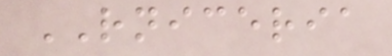RNICERIA
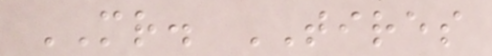MR. TIRES
